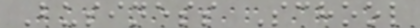Business School
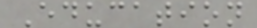Education
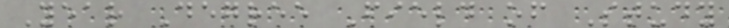Year Degree Field of Study
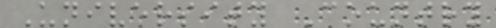University Country
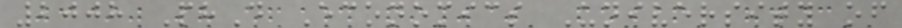2008 PhD Economics University of
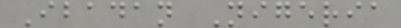Ibadan Nigeria
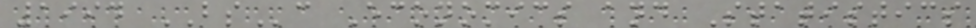1994 BSc Economics and Statistics
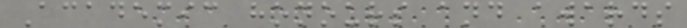Academic honours and awards
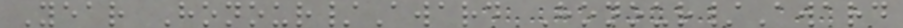Year Honour/Award Honour/Award
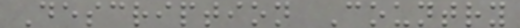Description Country
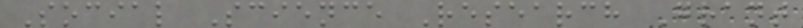Social Science Research Grant
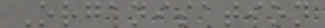Organisation
